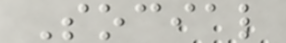Social
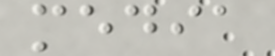media
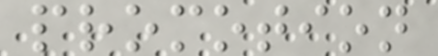promotion
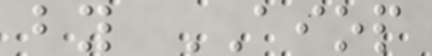by AIOP
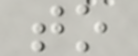to
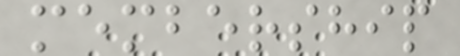membership
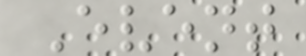Event
